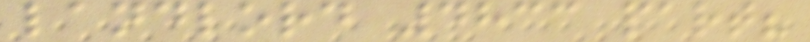landlord 4833 part?
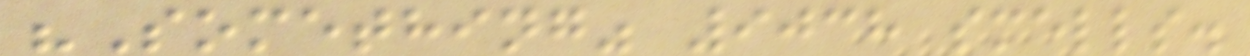"Something" 9038 smells.
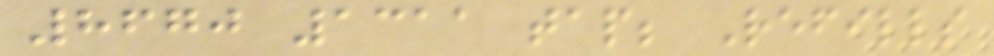8670 1311 tap; Refills
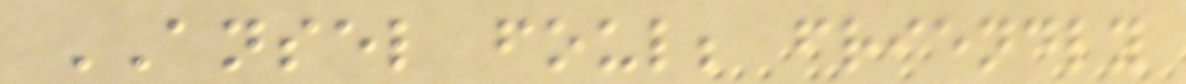ANSEL foul; friendly
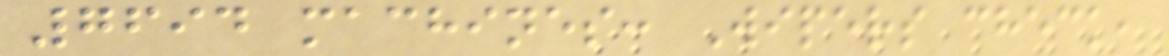7694 machines: Wipers check,
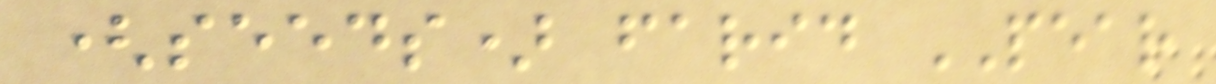(seeds) farid PEAR
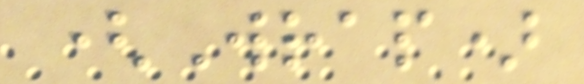(Wrap)
